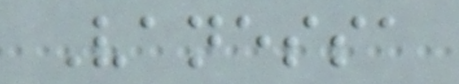Vanessa
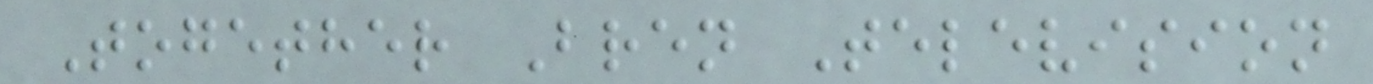Together Bren Television
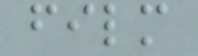film
